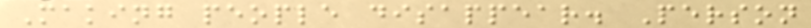Making people disappear. Person
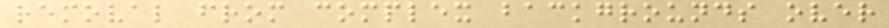removal from complex backgrounds over
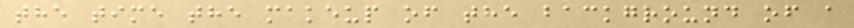the time the makeup of the background of a
